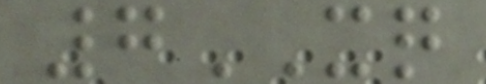7XQ
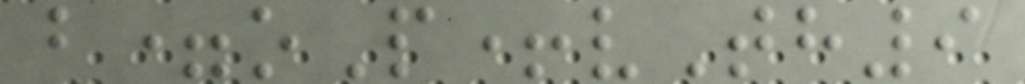b=oP+vTh9
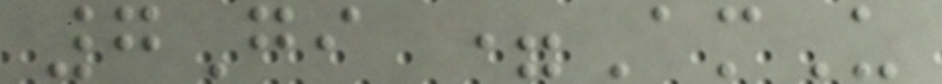7Gi =AmU
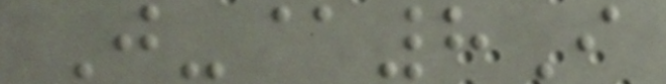J-@8I
